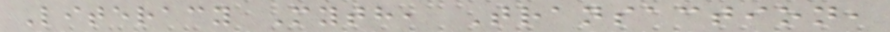Literacy Myth, Transaction,
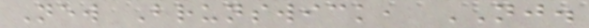New Brunswick, NJ.
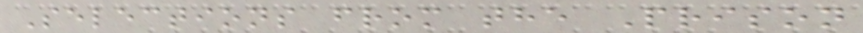Selections from the Prison
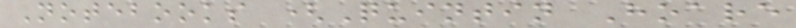Notebooks (Quintin Hoare
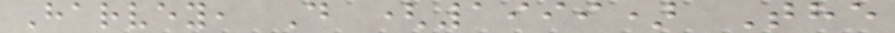Harvey, D (1999) The
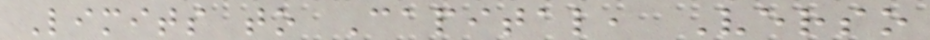Limits to Capital, Verso
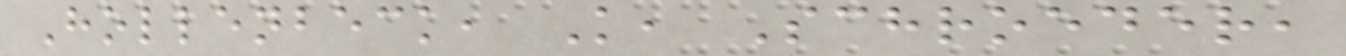Hollenbeck, K, Schroeder,
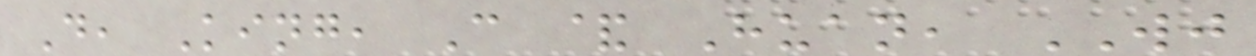D, King, C & Huan, WJ
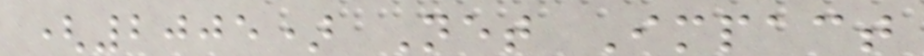(2005) Net Impact
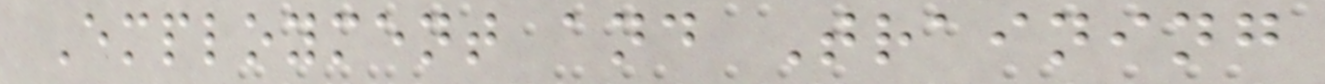Employment and Training
